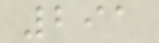291
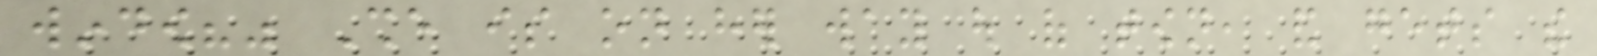window?" She is on her way out of town, and gets the
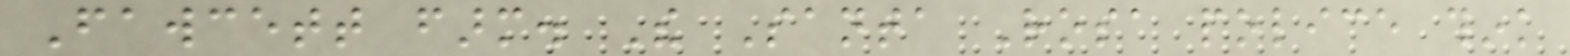Fawcett farm. The Santa Rosa police think
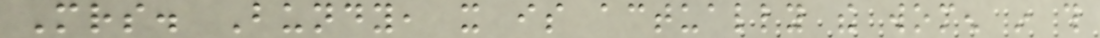Mrs. Bundy, it is actually the women in this
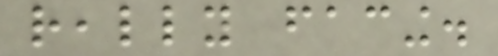really facing.
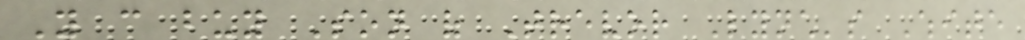You can buy Son of Trevor Lynch's White
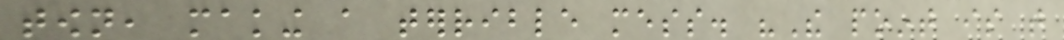town, making a terrible mess. "The point is that
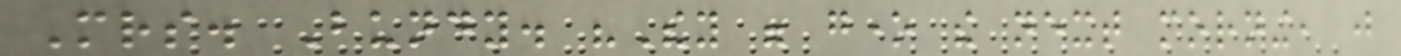Mrs. Bundy. "They were gone the next morning, just
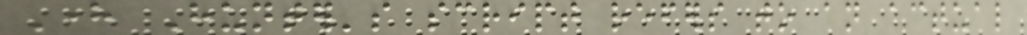Here Hunter's script refers to an actual
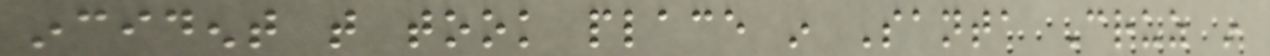incident that took place in Santa Cruz in
